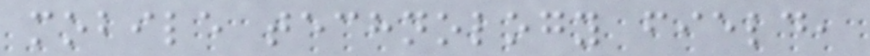mobile technology field,
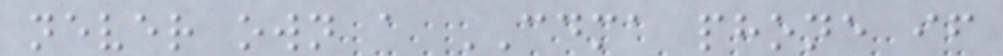never own a CDMA phone if
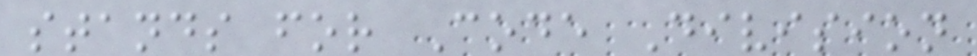stands for Code Division
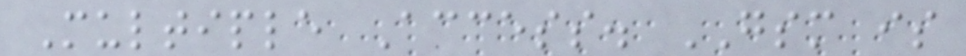Multiple Access. GSM is
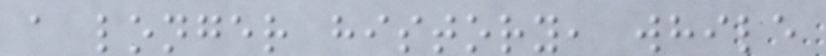a longer history, while
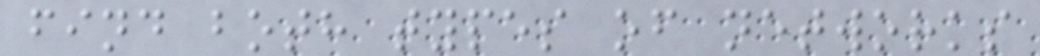find both types of networks
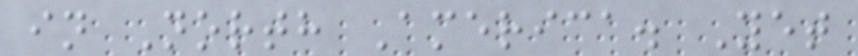in North America. Yet
